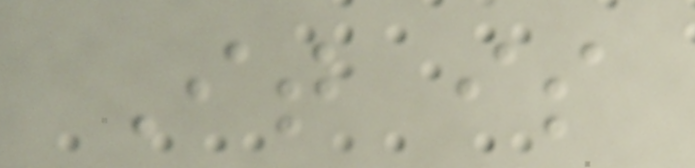It is
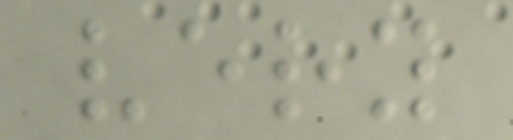very
